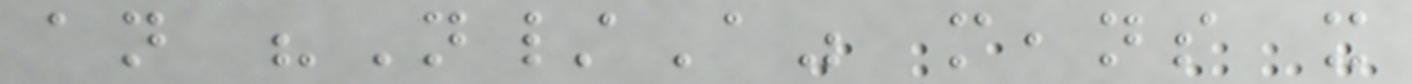an "N/A" means it
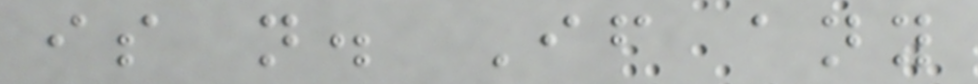is not. If any
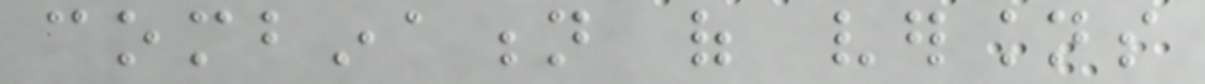combination of versions
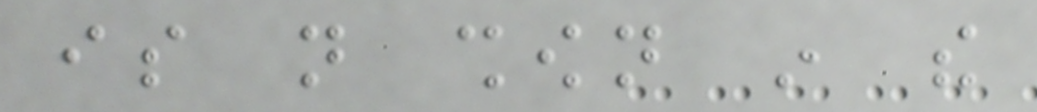is not shown in the
